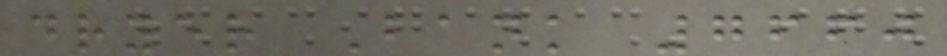dryer Bank 7660
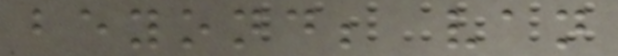beyond; van
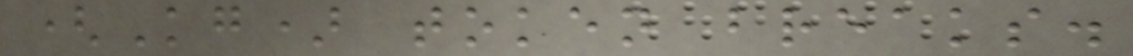(Kg) token breaks.
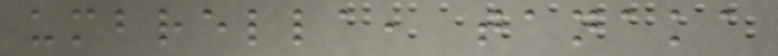umbrella, tanaka
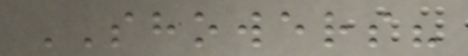SHOWERS?
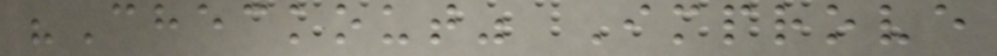"Checkout" Improve
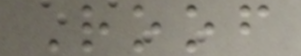Roof
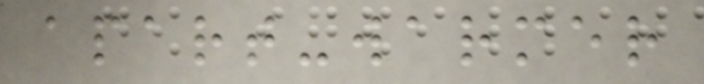apart-warmer
